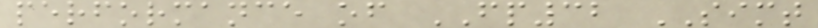performance of FP32 SIMT
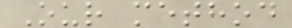Our method
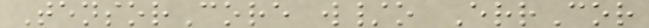TensorCore w/o ErrCor
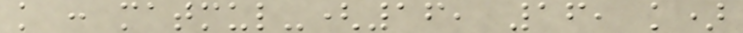k : matmul-(16, 16, k)
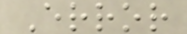Error
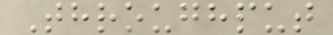Throughput
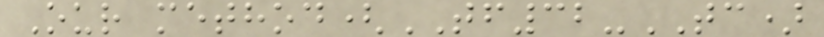Our method(TF32-TC)
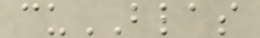cuBLAS
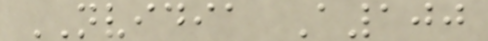NVIDIA A100
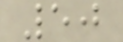50
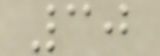30
